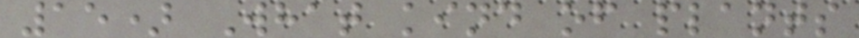15) What kind of plants
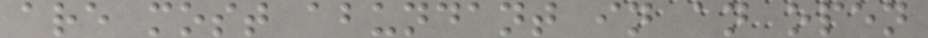are most abundant in an open
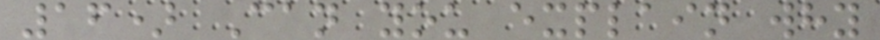16) Can you explain why
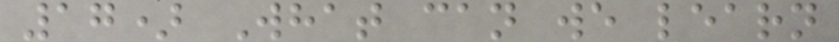17) What can we learn
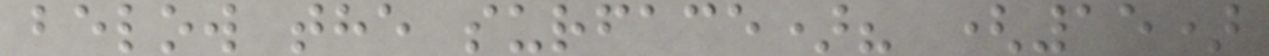below the surface)? (15)
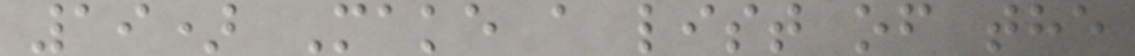19) Make a list of the
